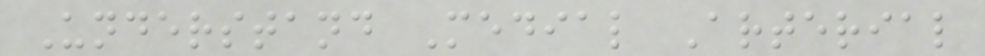Understand Medial Arterial
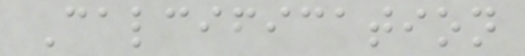Calcification
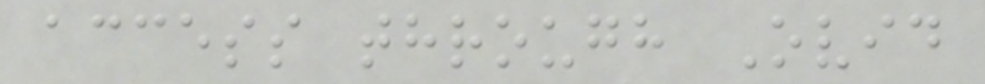access through Ovid
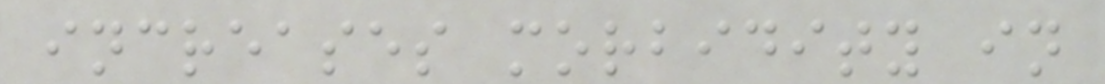increases morbidity in
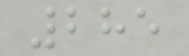285
